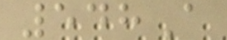548A
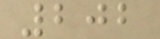202
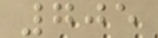705
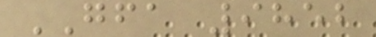GFA 9852
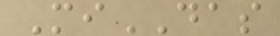MiDAS
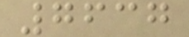7637
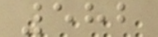582
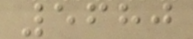5680
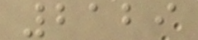2129
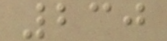230
